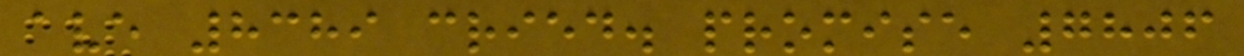ave 8389 cried. promise 7806
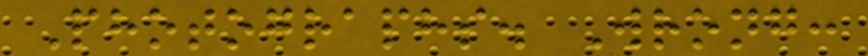Photographs. Wrong:
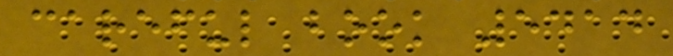careful book 5414
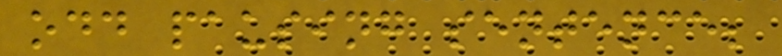odd pausing sentence;
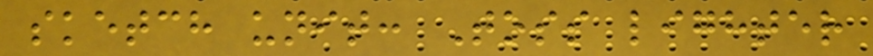sketch unit: Toss lighter
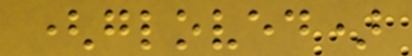(gloved)
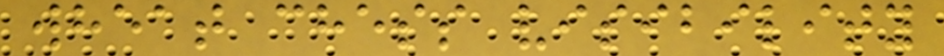wheat chess visibility
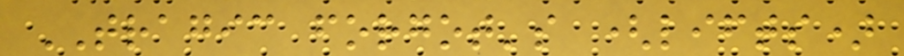TRAGIC forgot's (lifts)
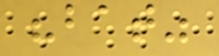"bat"
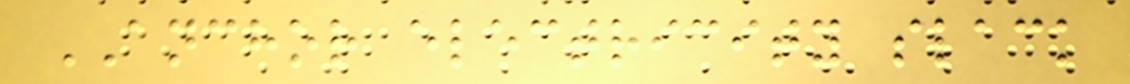ANCHOR electricity slack
